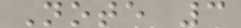Note 3
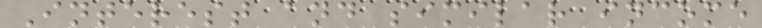Interest and similar income
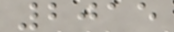2015
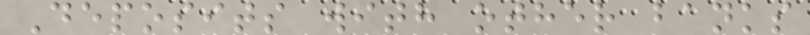Deposits with other banks
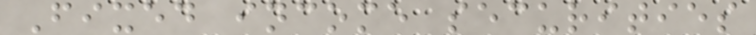Fixed income securities
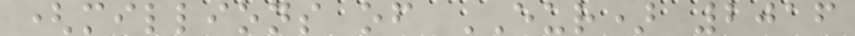(millions of EUR) 2016
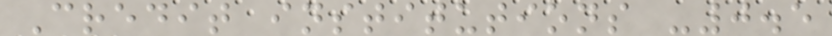Credit institutions -0.5
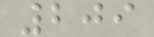209
